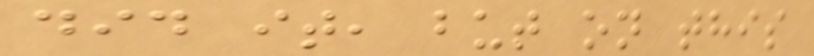did it, but on this
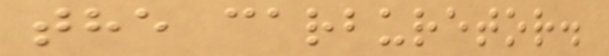the carburetor.
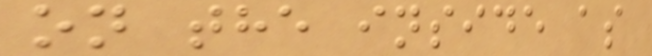on the inside as
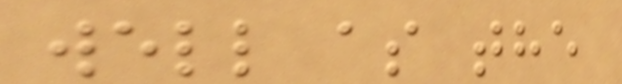well as the
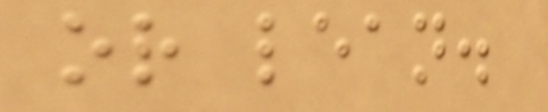or lean.
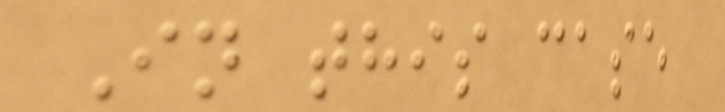In this case
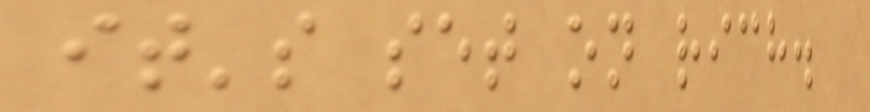it's set on rich.
